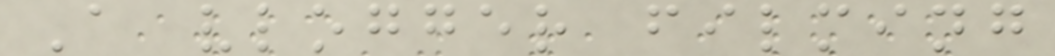A vlogger filming
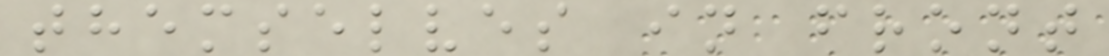themselves in front
